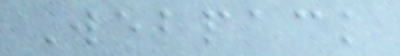Webpack
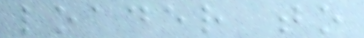loader to
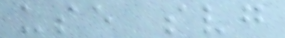use svg
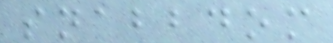snabbdom
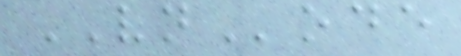VNode
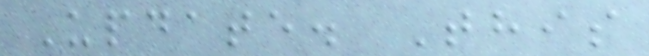Update. This
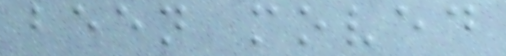been moved
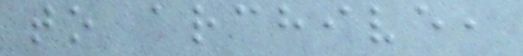to archive,
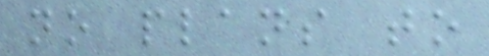no plans to
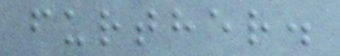further.
